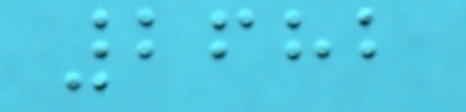2682
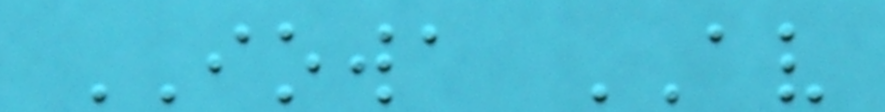IOWA AV
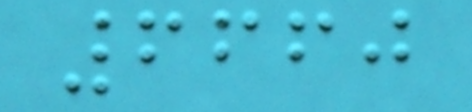6660
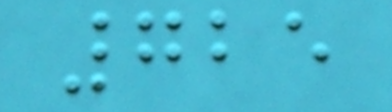725
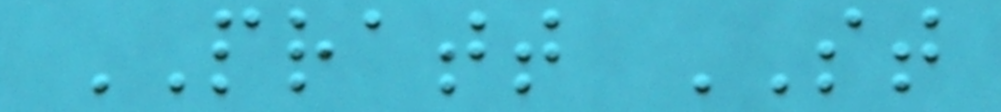PRATT ST
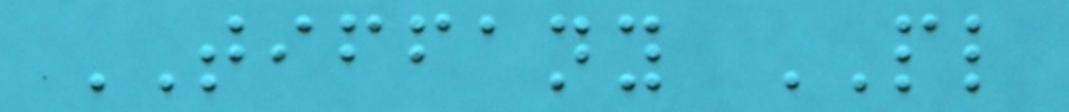TIFFANY PL
